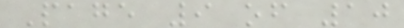Page 9 of 10
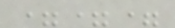===
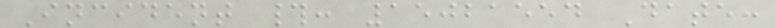Incident #: 15021554 Date:
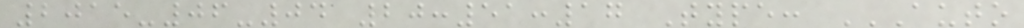2015-06-04 20:51:17 Type: AUTO
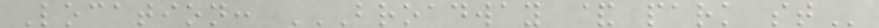Location: BROADWAY & PARK ST
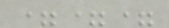===
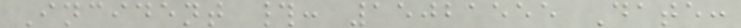Incident #: 15021555 Date:
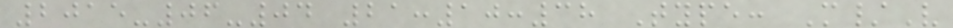2015-06-04 21:10:38 Type: M/V
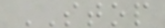STOP
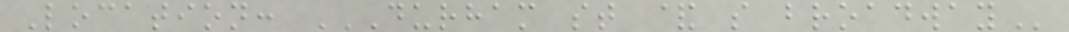Location: DURHAM ST & S BROADWAY
